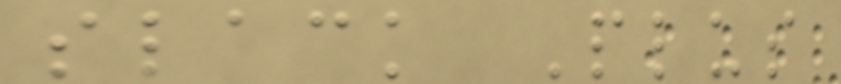slack Plus
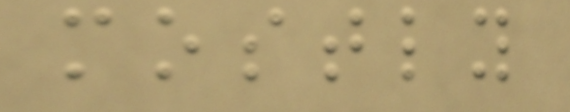mostly
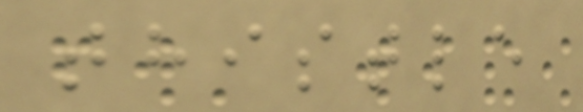thistle
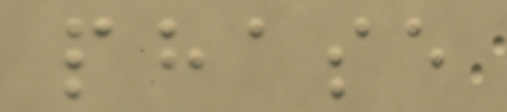phase
